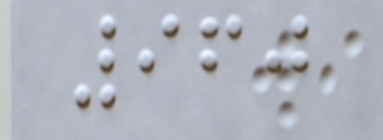960
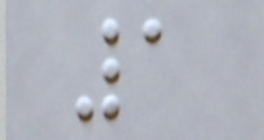1
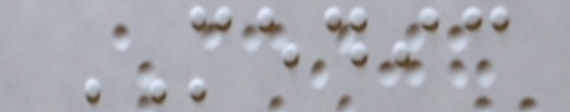MEDIC
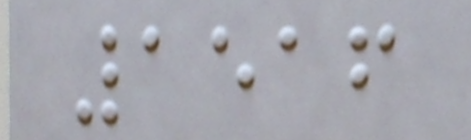1516
